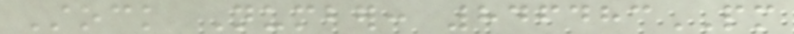Stock Number: 846483PM
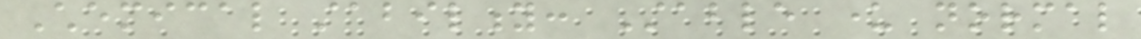Chemical stability: Stable under normal
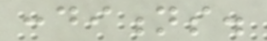conditions.
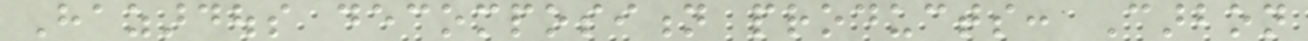Hazardous decomposition products: Carbon
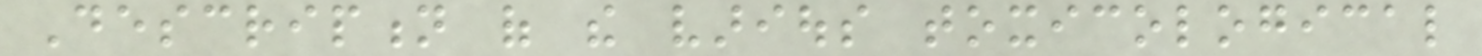Description of the various toxicological
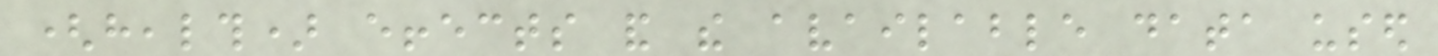(health) effects and the available data used
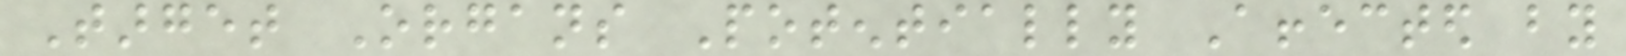Target Organs Potentially Affected by
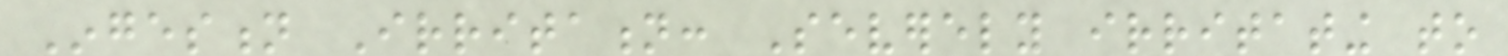Ingestion Irritation: Severely irritating to
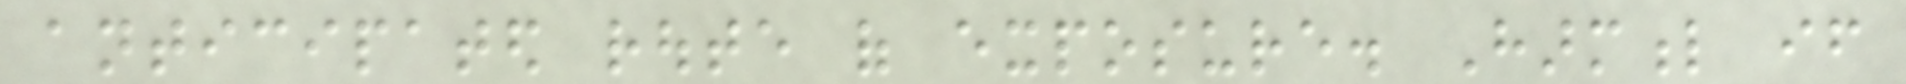anticipated route of exposure. Harmful if
